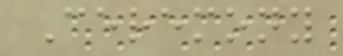Ceremony
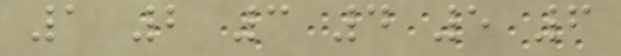1 2 3 4 5 6
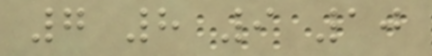7 8 9 10
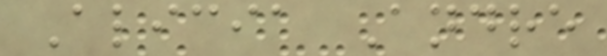Alicia Andre
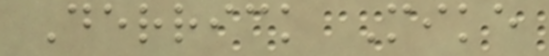Derrick Mike
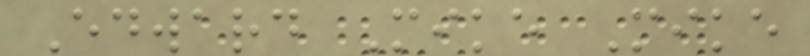Edward Mike Mike
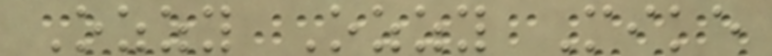Ozzy Ozzy Mike
